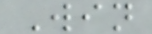Win
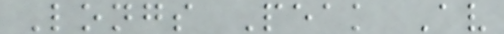Longs Peak Av
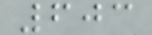603
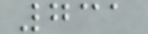731
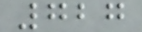727
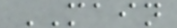MAIN
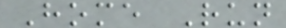Home Run
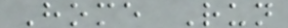Home Run
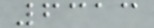6313
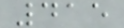415
